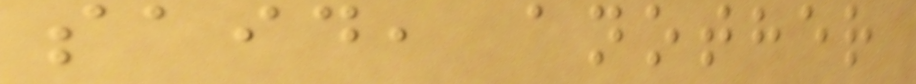said, another
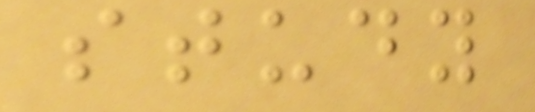study
